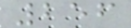256
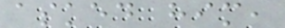asked him,
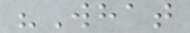"What
